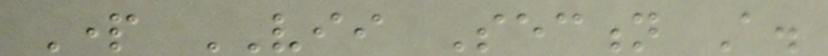Part VII Section A.
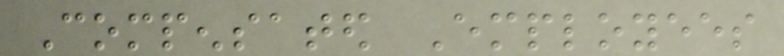Compensated Employees
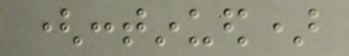(continued)
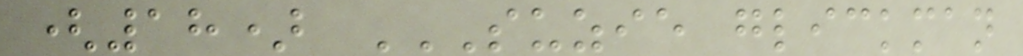(18) SUZIE GLICKMAN
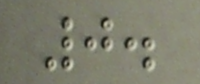0.
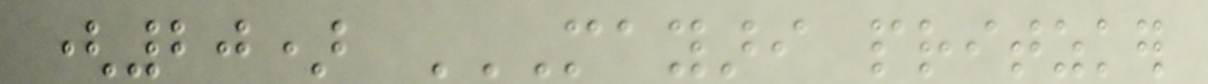(20) MAYARI PRITZKER
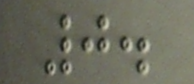0.
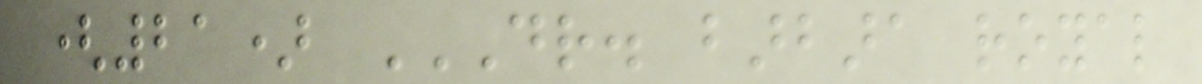(21) DR. BARBARA ROYAL
